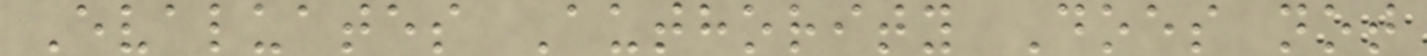Evaluates Authority Does not
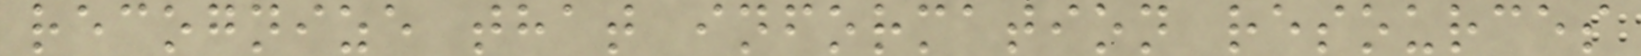recognize that information resources
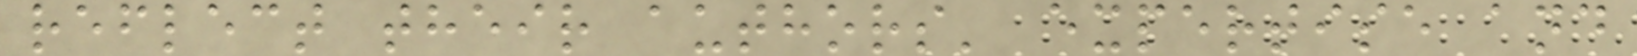reflect their authors' expertise and
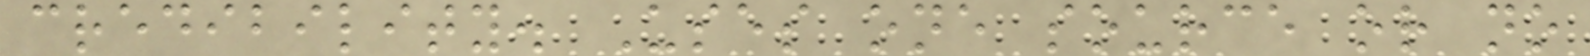credibility. Uses one source or no
